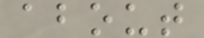about
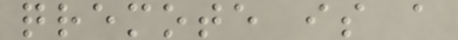qremote is a
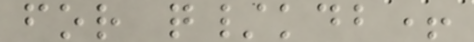for q/kdb+
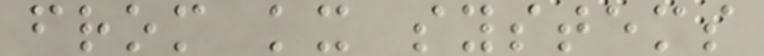from kx systems
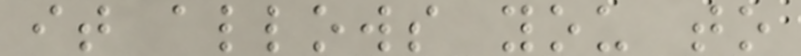it allows you to
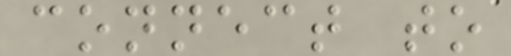connect to
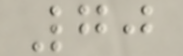70
